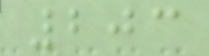203
